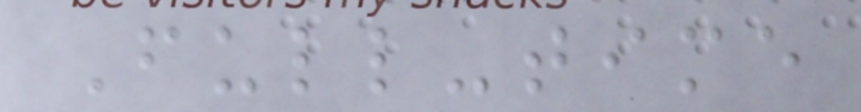Full-time
